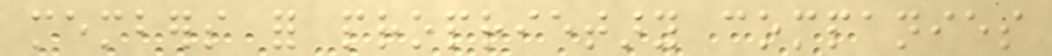members for proprietary companies
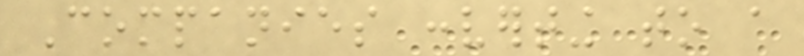Companies converting to a
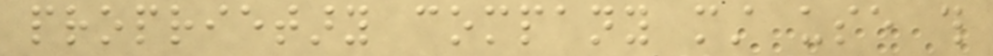proprietary company must use this
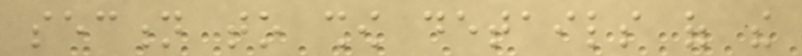section to show details of the
